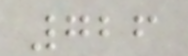726
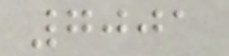7001
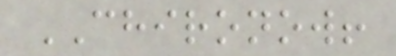CHIRONOW!
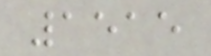1515
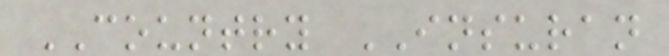COUNTRY INSURAN
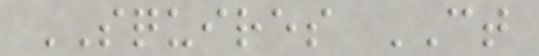SQUIRES CT
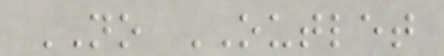NO OUTLET
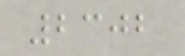2302
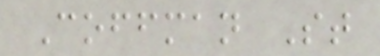Coffman St
